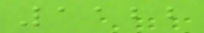1122
